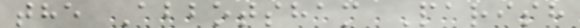the Abbotsham Parish
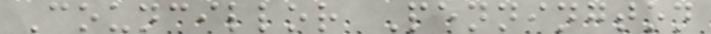Councillor Pennington
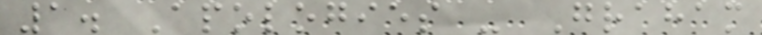1. Apologies - Graham
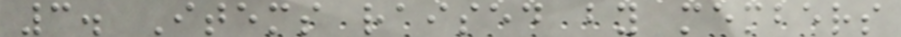3. Items raised by members
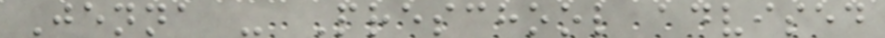Jenna - Preschool advised
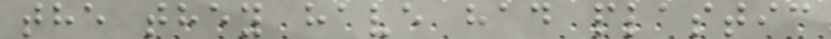the they have had plastic
